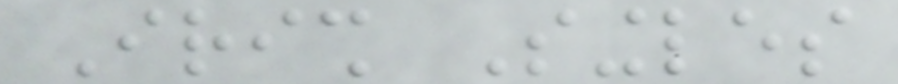Irish Singles
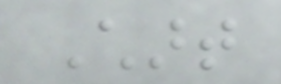Chart
